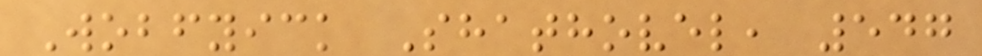Wobfyick Shathovel, 547
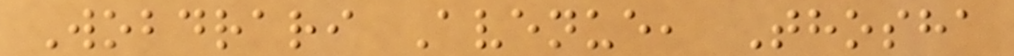Wobdrari Avenue, Thosha
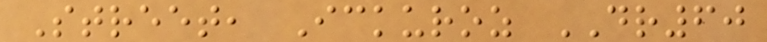Street, Ickuroz DR60
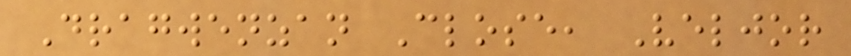Dragwenzan Close, Veljor
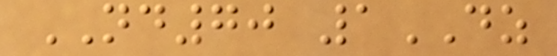ND70 1DZ
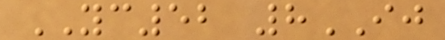YC52 8IJ
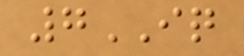7IQ
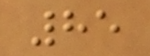85
